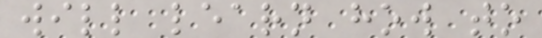will learn how to
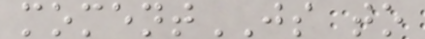momentJS to
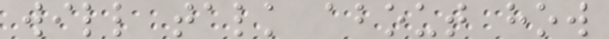will talk about how
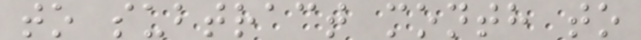to subtract month to
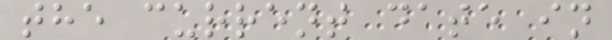the current date in
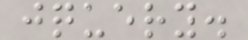jquery.
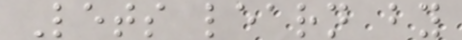Lets learn by
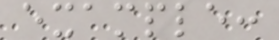example:
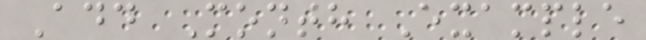Add Month Example
